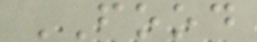FOOD
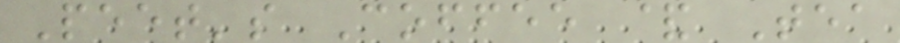Peet's Coffee & Tea
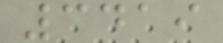3419
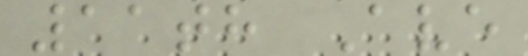11th Ave
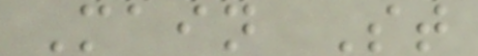Main St
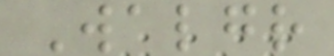Walgr
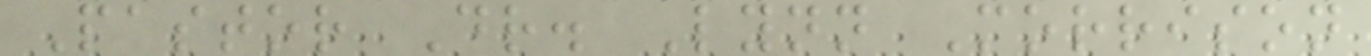Pastor Dr. Lynn Morrison
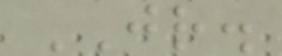JR.
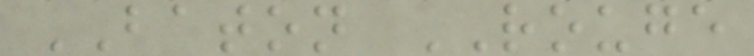BATON ROUGE
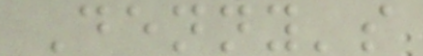Denny's
